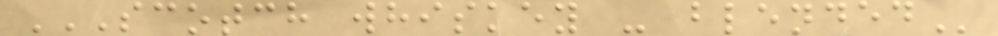SCOTCH WHISKEY - BLENDED
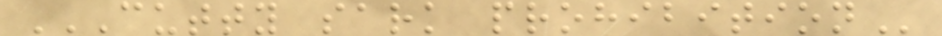CUTTY SARK PROHIBITION
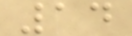14
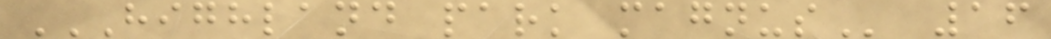HIGHLAND PARK MAGNUS 16
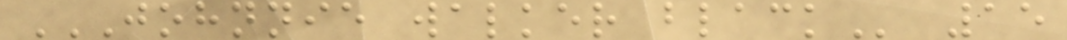JOHNNIE WALKER BLACK 15
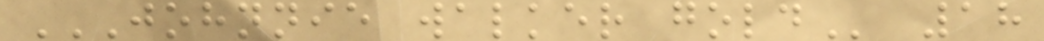JOHNNIE WALKER GOLD 18
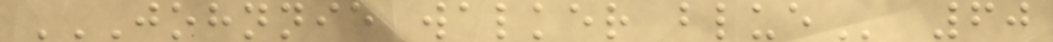JOHNNIE WALKER BLUE 60
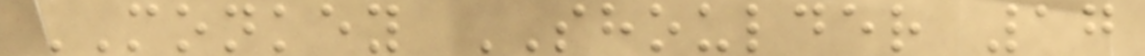MONKEY SHOULDER 17
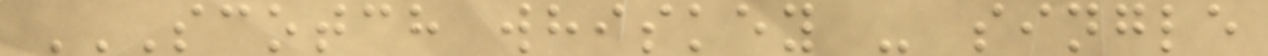SCOTCH WHISKEY - SINGLE
